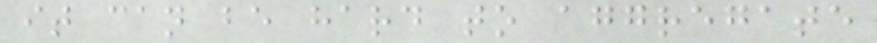it can be hard to aggregate
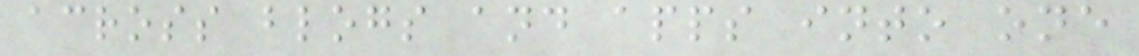across blogs and apps into one
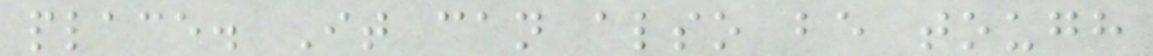place. It can also be tough
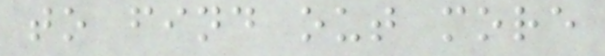to find out more
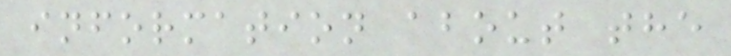information about the
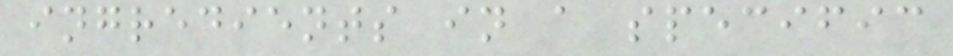ingredients in a specific
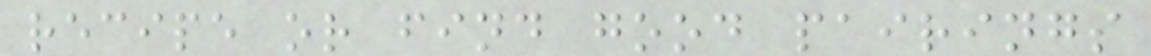recipe or find good pairings
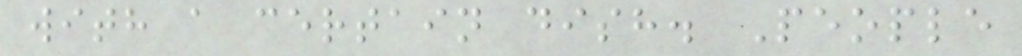with a certain dish. People
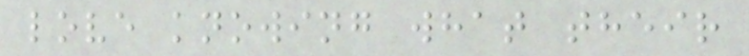love knowing what their
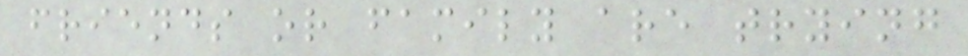friends or family are trying
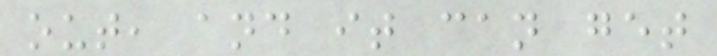out, and it can get
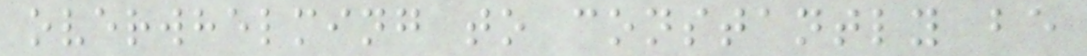overwhelming to constantly be
